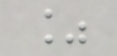%
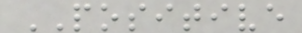POSITIVE
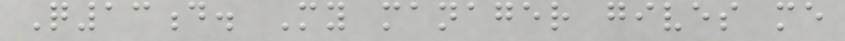Q13d. My manager gives me
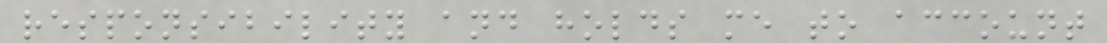responsibility and holds me to account
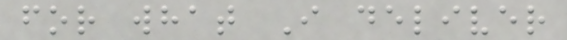for what I deliver
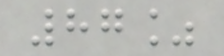87%
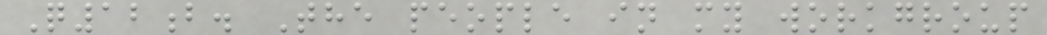Q12b. The people in my workgroup
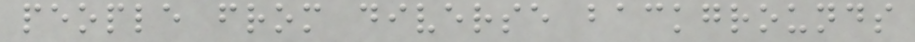people from diverse backgrounds
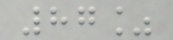87%
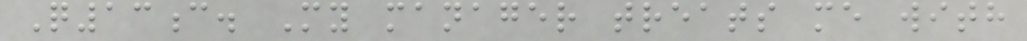Q13c. My manager treats me with
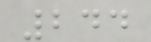244
